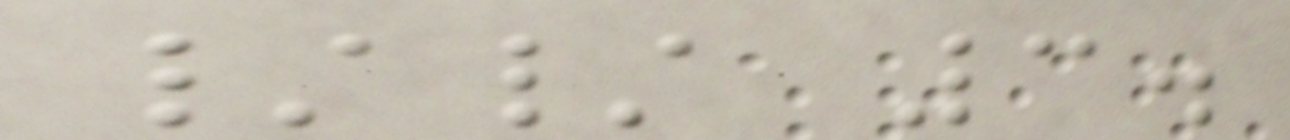// 3.
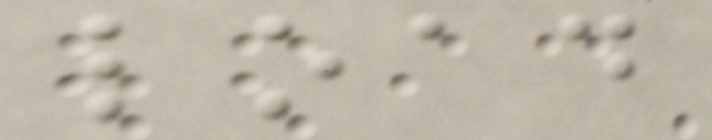load
